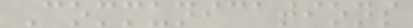Communications
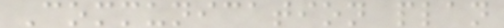Communication plan
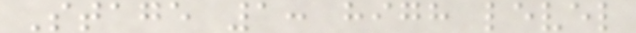Stage 1: high level
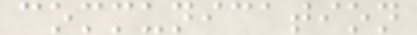communication
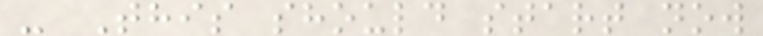- This should start now
